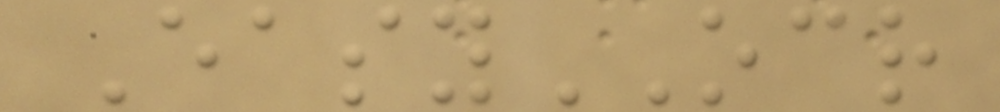EasyOCR
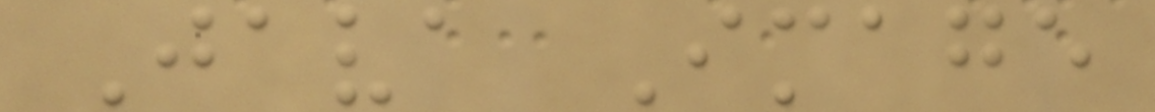Java Image
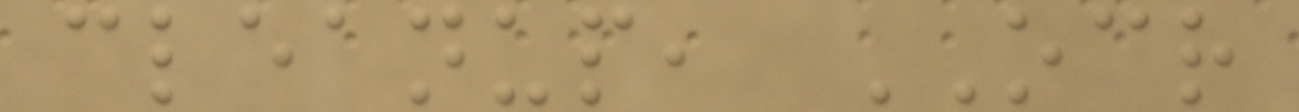cleanup, OCR
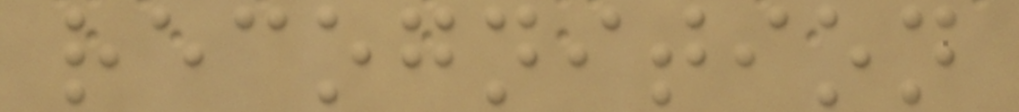recognition
